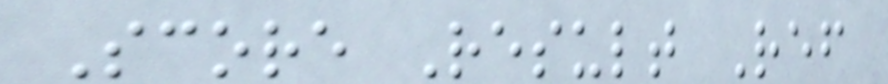Score Result Ref
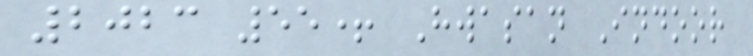2023 55+ Hwasan Indoor
